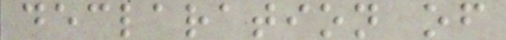declaration of
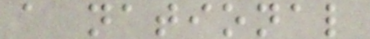a national
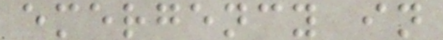emergency in
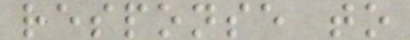response to
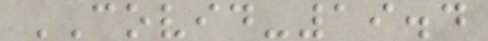COVID-19.4
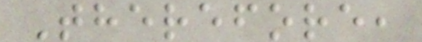Therefore,
